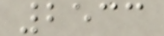2533
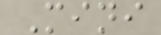Mini
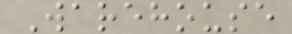Warehouse
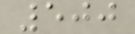500
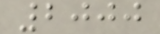2000
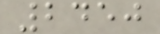2450
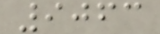9063
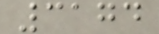3174
